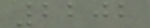2202
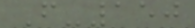F-150
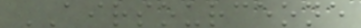AIRSOURCEONE
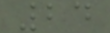24
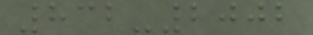832-2002
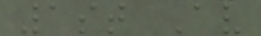1st Av
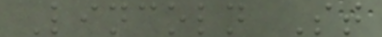Lincoln St
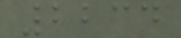2234
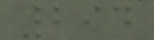294
